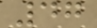47
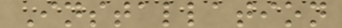Installation
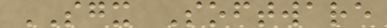SGX Software
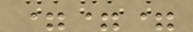===
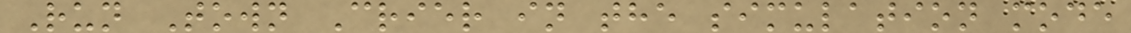Run Town Crier in the simulation mode
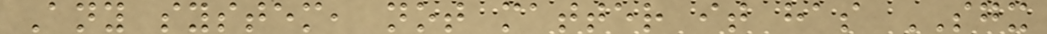Any system, not matter it has SGX
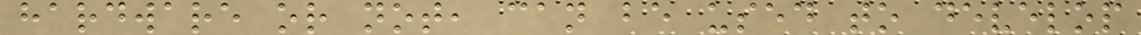hardware or not, can be used to develop
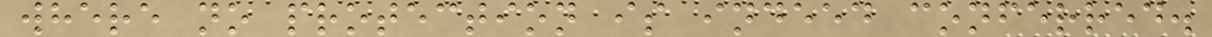where no protection is indeed conferred.
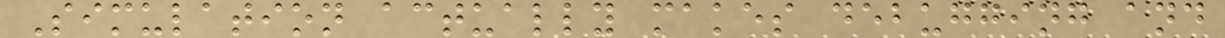Simulation actually makes debugging and
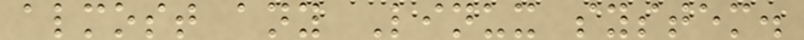almost any Linux system.
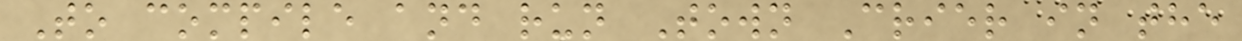To compile and run Town Crier in the
